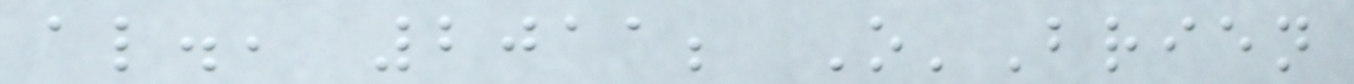al., 2011; O'Brien
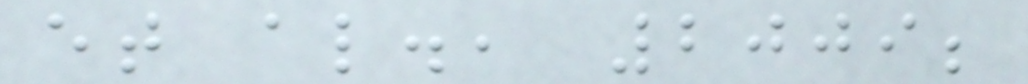et al., 2009;
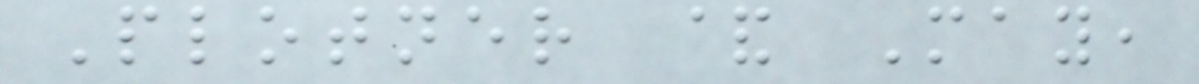Plotner & May,
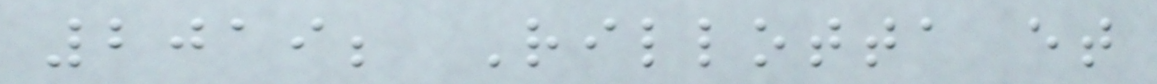2019; Rillotta et
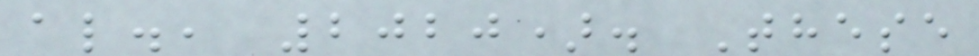al., 2020). These
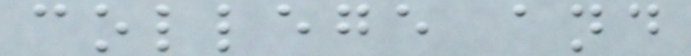college and
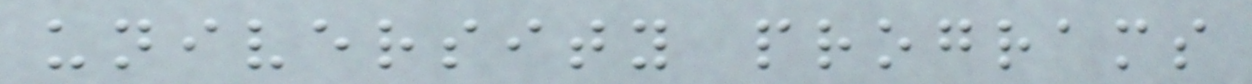university programs
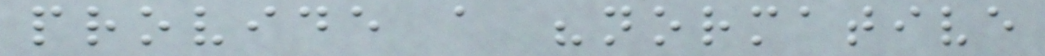provide a "normative
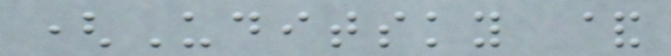(Uditsky &
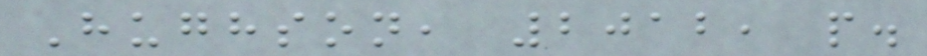Hughson, 2012, p.
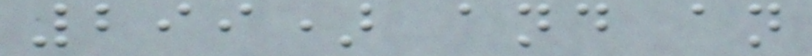299) and an
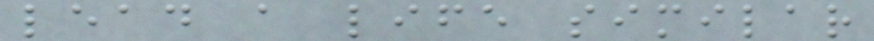lead a life similar
